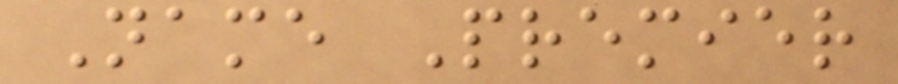Name Premier
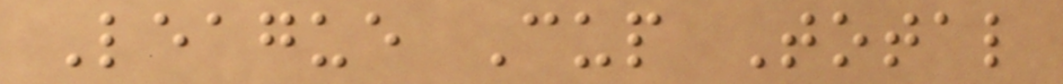League Cup Total
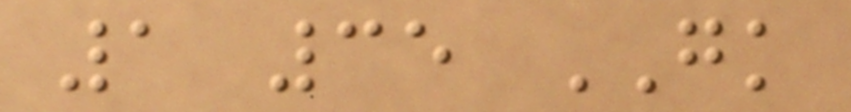1 35 GK
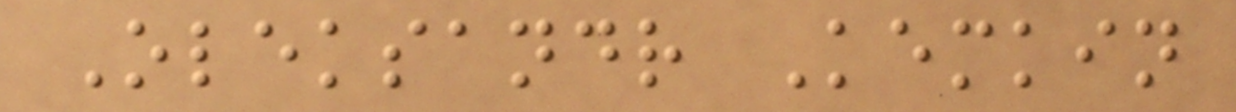Oleksandr Kemkin
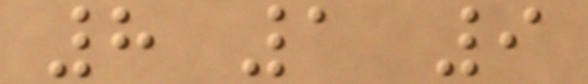8 1 9
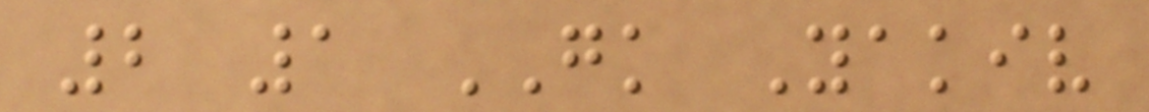2 1 GK Yakiv
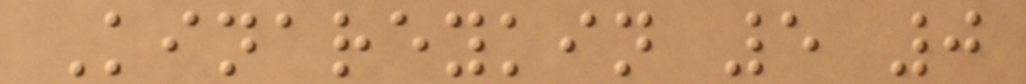Kinareykin 5 0
